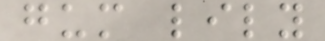gum lily
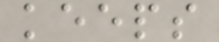keeps
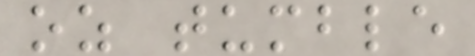oz tumble
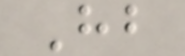Hb
